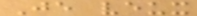Je veux
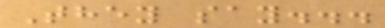They say...
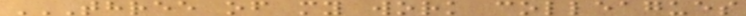THREE OF MY WORK COLLEAGUES
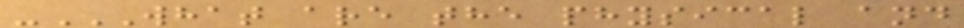-WHAT ARE THE PHYSICAL AND
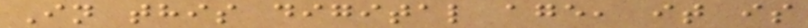In this digital age, it is
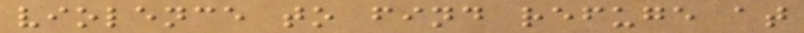violence to find refuge at
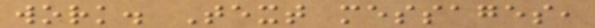work. Text messages,
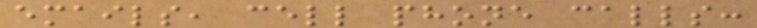emails, cell phone calls:
